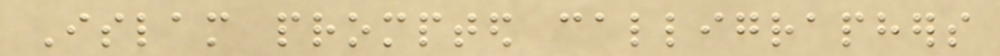Islam prompted calligraphers
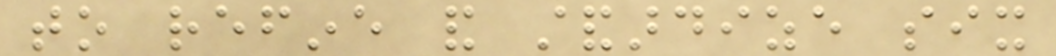to refine and standardize six
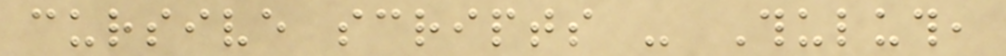cursive scripts - Thuluth,
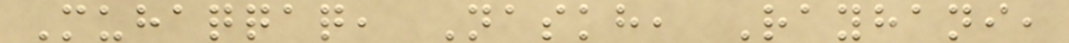Muhaqqaq, Naskh, Rayhani,
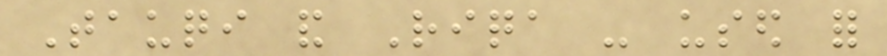Tauqi and Riqa - used for
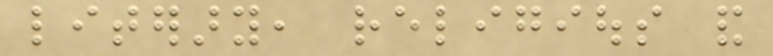literary, religious and
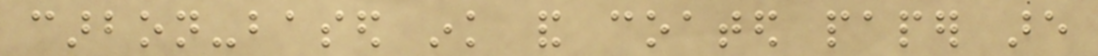carbon-based ink and coated paper are
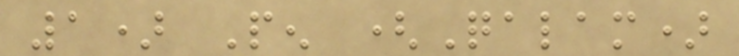1) Pen (Qalam)
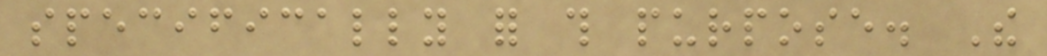specifically for this purpose. The
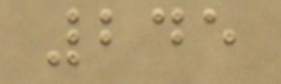245
